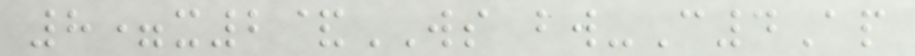8=x2&WS bw-C4Ap
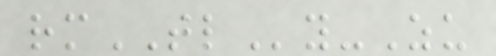rmTLy-Zu
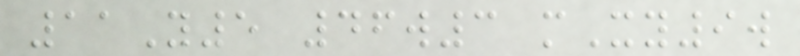11Y5 46w3 mXy9w
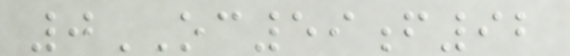0OC59f92
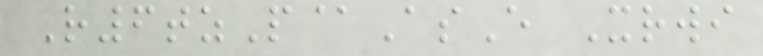R6tzP@AsE Xrwi
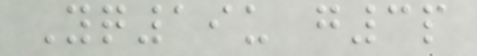Yq19u g3p
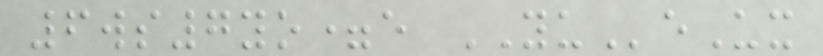6ws7yo=e YUeUx
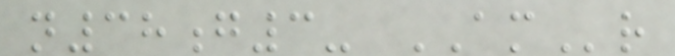n38g3- AMr
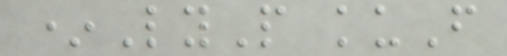*LyP kuF
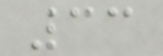33
